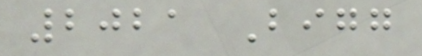2021 Bigg
